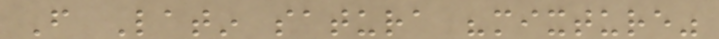From Latin satura "mixture"
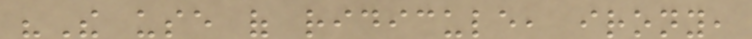"The use of ridicule, irony,
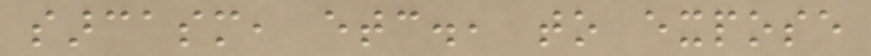sarcasm, etc., to expose
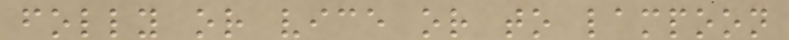folly or vice or to lampoon
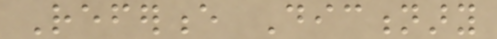Reference Dictionary
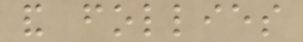and follies
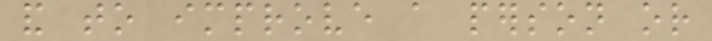and to improve a person or
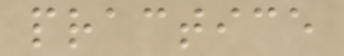practice
